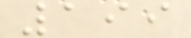199
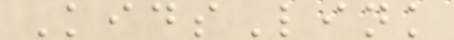KidsLink
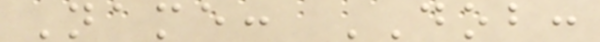Name: DOB:
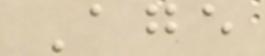Age
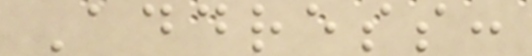Address:
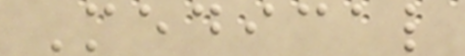Medical
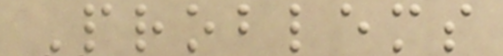Problems
